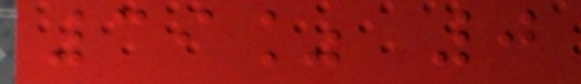39% 0
